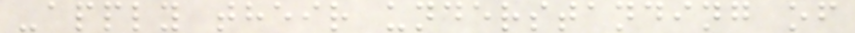-apply their understanding of
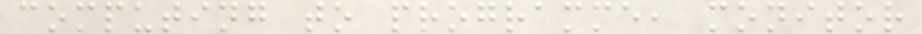computing to programme, monitor
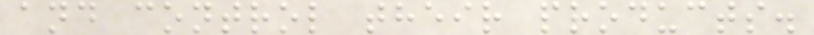and control their products.
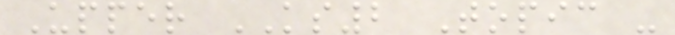Upper KS2 Topic -
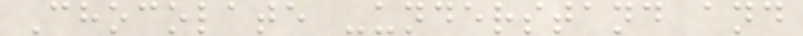Chocolate -understand and
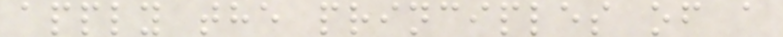apply the principles of a
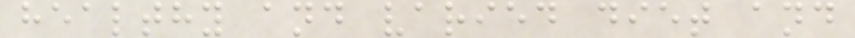healthy and varied diet and
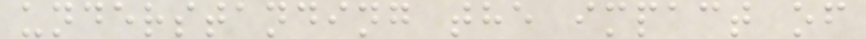understanding the impact of
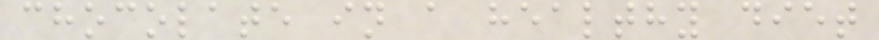chocolate in a healthy diet
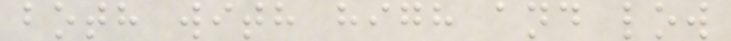both with high and low
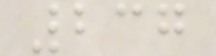237
